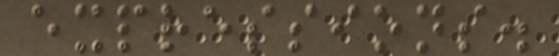expressions.
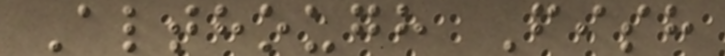Although Fish
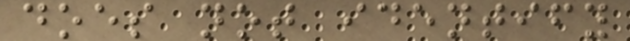does not identify
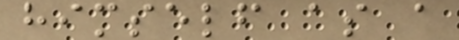himself as a
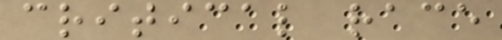critical race
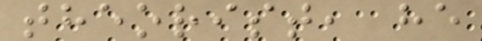theorist, he
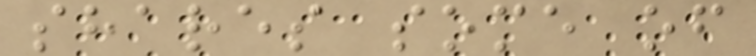shares some of
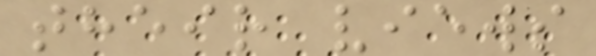their views
